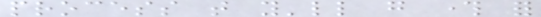process that you'll go through for
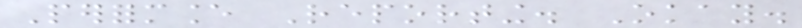Performance Reporting. Okay.
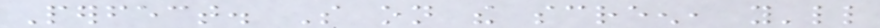Perfect. So on the screen, you'll
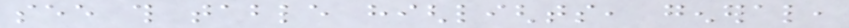see this table highlights, general,
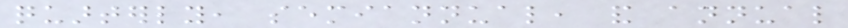quarterly, semiannual, and annual
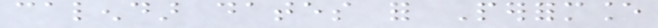calendar dates for Performance
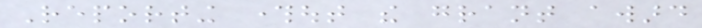Reporting throughout the grant award
